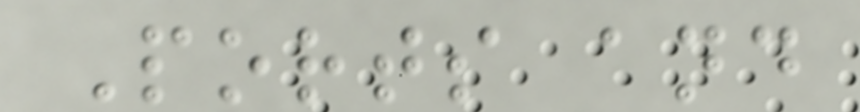Ports and
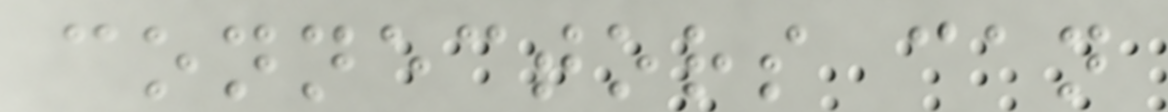connectors can
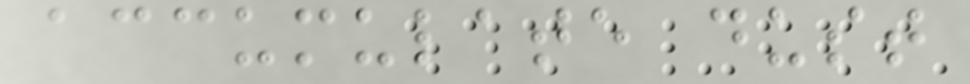accumulate dust
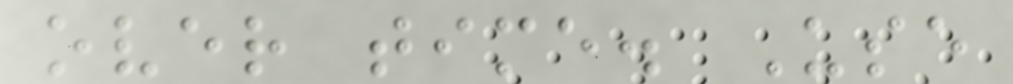over time. Use
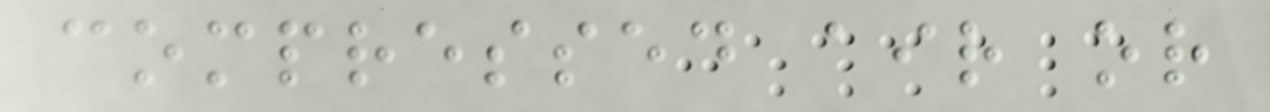compressed air or
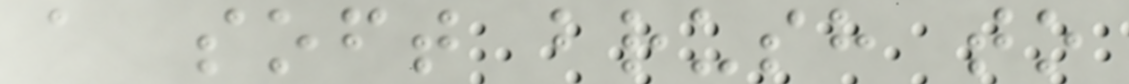a soft brush to
